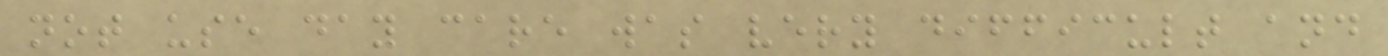not use day care was very difficult and
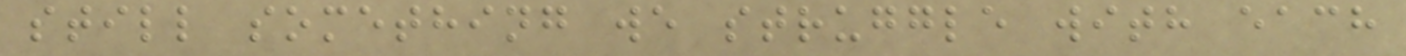still something we struggle with each
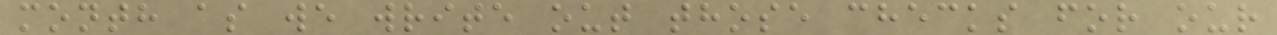month as we write out those checks for our
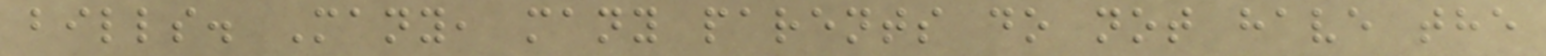bills. Many, many parents do not have the
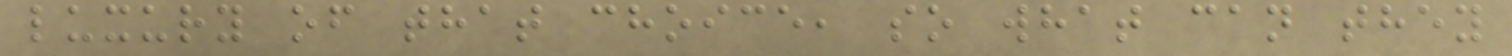luxury of that choice, so what can they
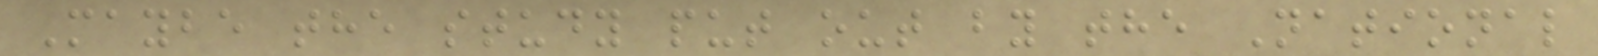Maybe the study put out by the National
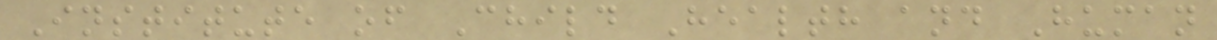Institute of Child Health and Human
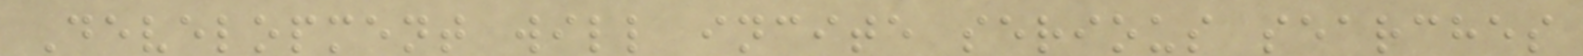Development will incite serious searches
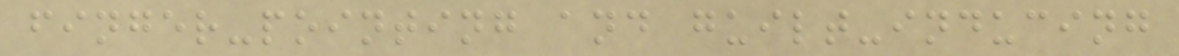finger-pointing and guilt-inducing
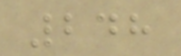248
